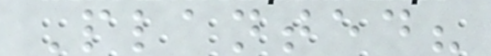Planted?
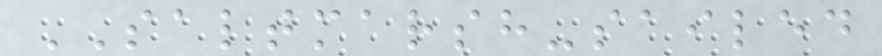SALTMARSH-sailed
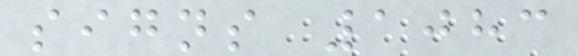signs 1083
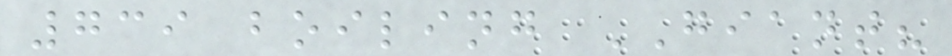739 boiling GIANT?
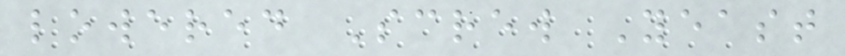lowered Screw Yeast
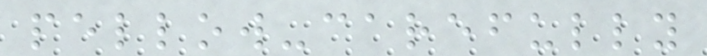pellow-carefully
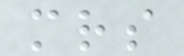mrs
